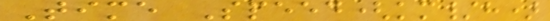Time Speed(km/h)
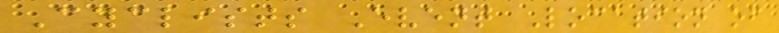Cyclists Event Location of
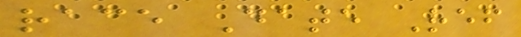race Date Ref
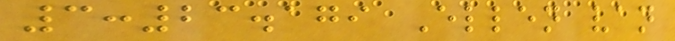3:23.179 Ellen van
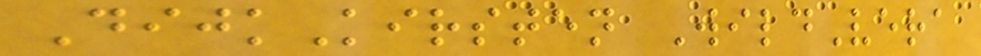DijkKirsten WildVera
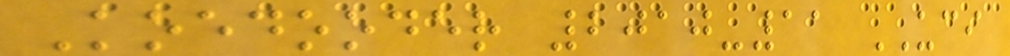Koedooder 2010-11 UCI
